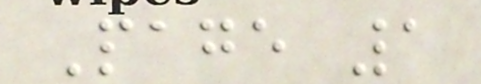Page 1
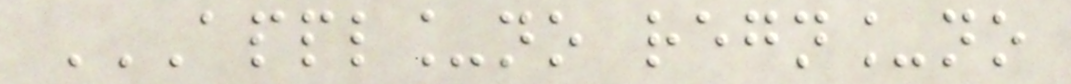APPL_NO REGN_NO
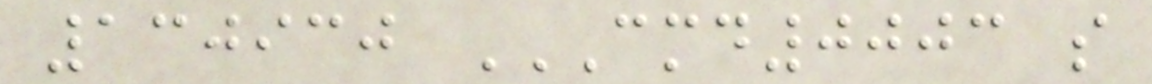130930 CMD0003 S
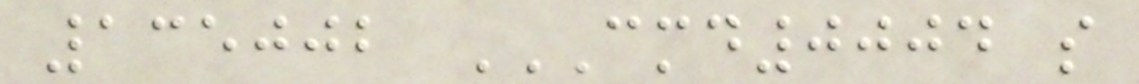135002 CMD0004 S
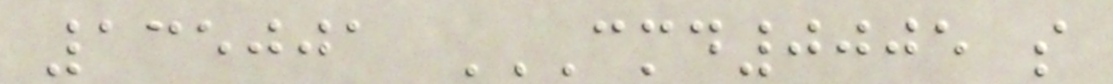135001 CMD0005 S
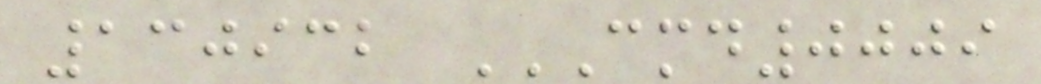130932 CMD0009
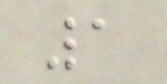1
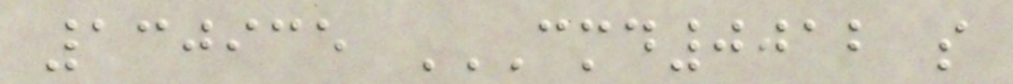130935 CMD0012 S
